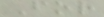For
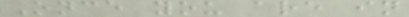Once you are in
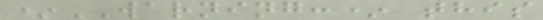*WARNING:* this
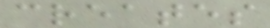creates
